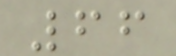66
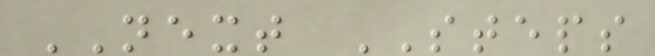NEXT STEPS
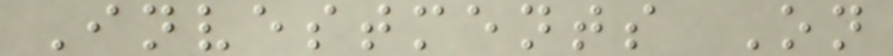Investments On
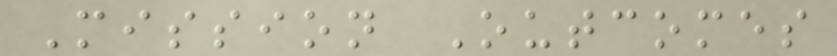Mission Outcomes
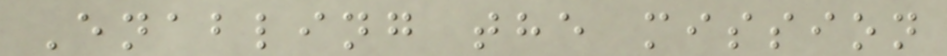Enabling the mission
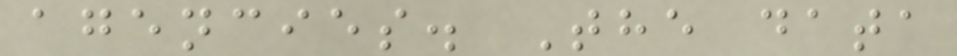agencies. The data
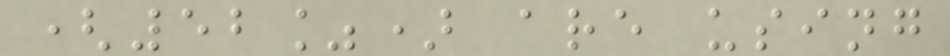(52%) are using
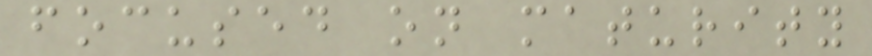focused on maturity
